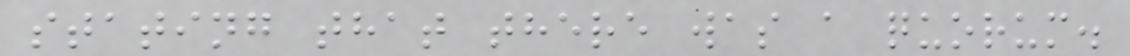stating that there was a quorum.
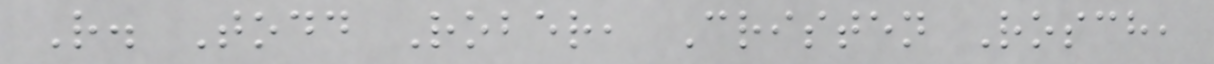R. Todd Rober, Cristen Rosch,
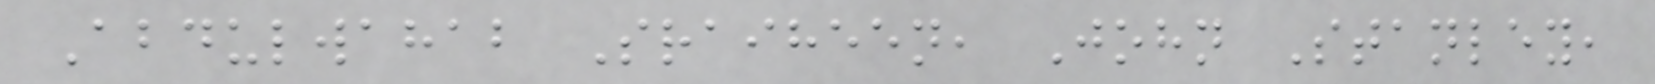Abdulwahab Sraiheen, John Stanley,
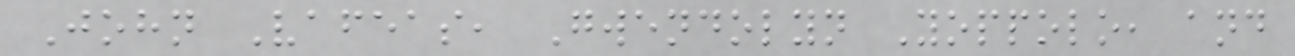John Vafeas, Gwendolyn Yoppolo, and
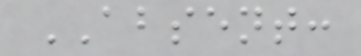ABSENT:
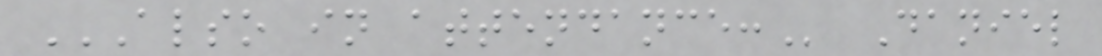ALSO IN ATTENDANCE: Daniel
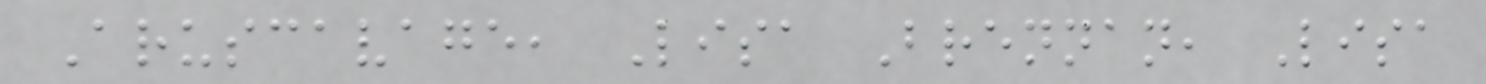Aruscavage, Lisa Brennan, Lisa
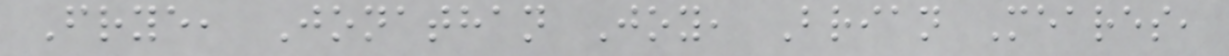Frye, Jonathan Joy, Brian Meares,
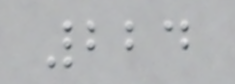224
